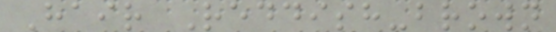Hair Reddish-brown
